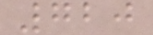720
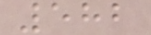582
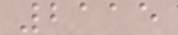2115
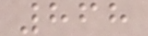868
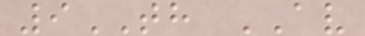9TH AV
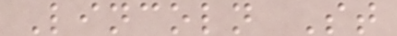Lincoln St
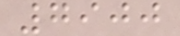7900
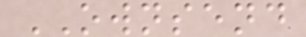OWNSEND
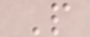P
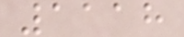1118
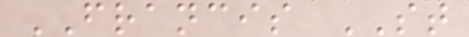FRANCIS ST
